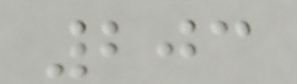203
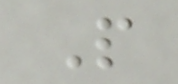P
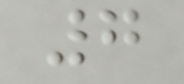7
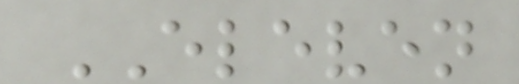ELEVEN
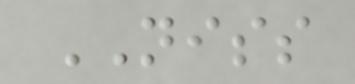NISS
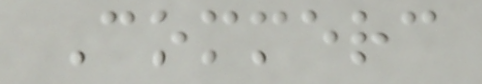Commerc
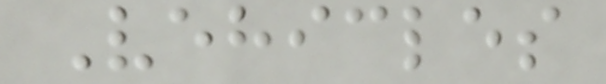Vehicles
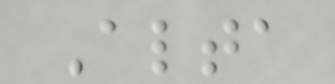Alta
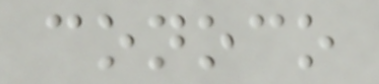conoco
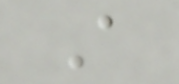A
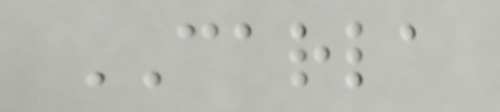CARLA
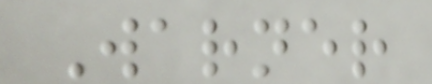Warner
